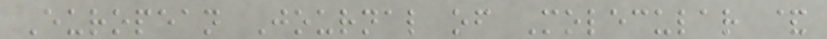European Journal of Molecular &
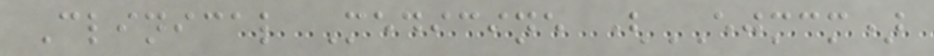Clinical Medicine (EJMCM)
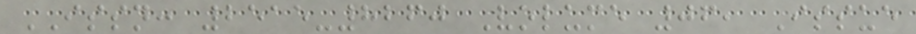ISSN: 2515-8260 Volume 06, Issue
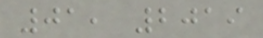01, 2019
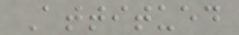Attitued
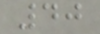40
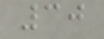30
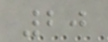20
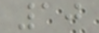10
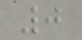0
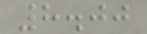8.00
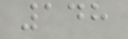148
